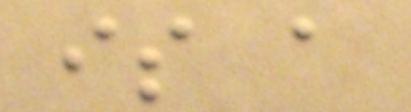is a
